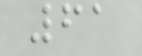61
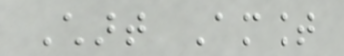Chart Amount
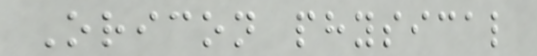Oricon physical
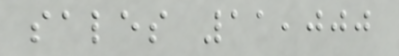sales 11,000
